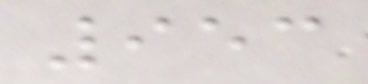953
